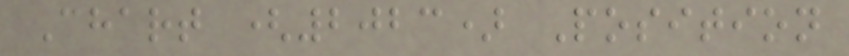Chart (2023) Position
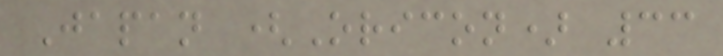Japan (Oricon) 33
